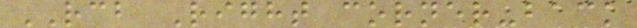RCB Right corner-back
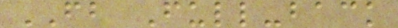FB Full-back
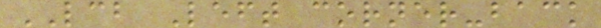LCB Left corner-back
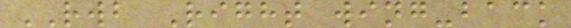RWB Right wing-back
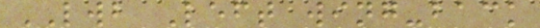LWB Left wing-back
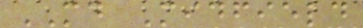MD Midfield
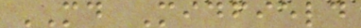MD Midfield
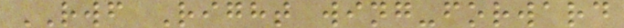RWF Right wing-forward
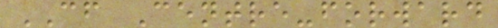CF Centre-forward
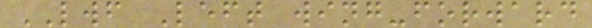LWF Left wing-forward
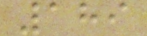189
